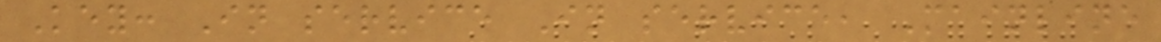Key: In service In service, Mainline
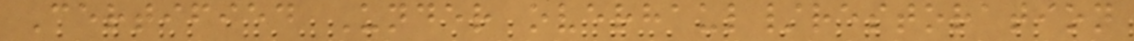Certified Under overhaul/restoration
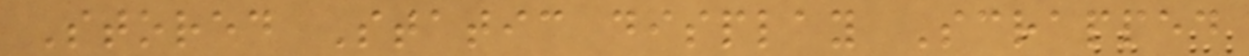Stored Static display Scrapped
